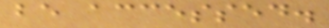be accessed.
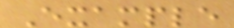Example
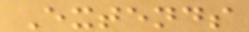Extends
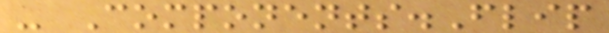- Components.Flip
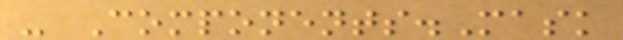- Components.Mask
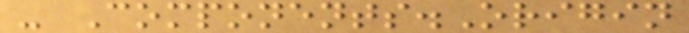- Components.Origin
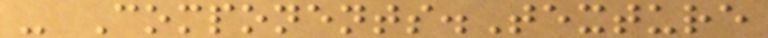- Components.Texture
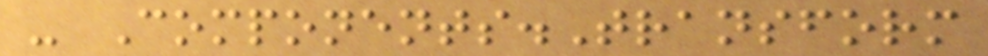- Components.Transform
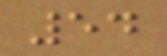54
